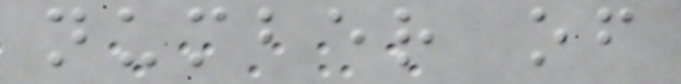number of
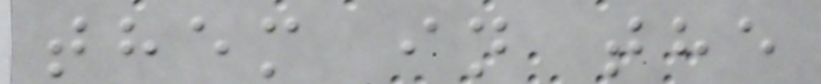them in the
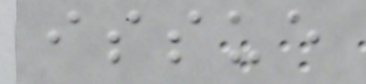issue
